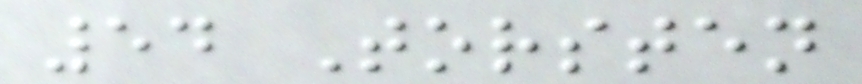54 Torsten
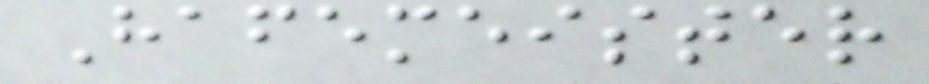Hafemeister
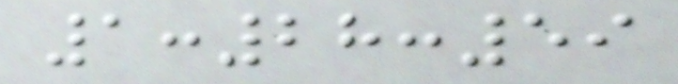1:28:59
